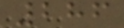286
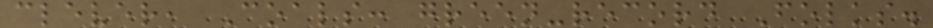clever, Coals: green-record Folks.
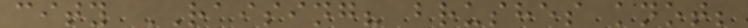city RAISING? brushes knot;
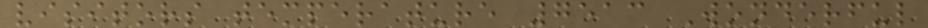visitors temperature 7513 Wonderful
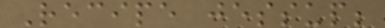Recipe jessup;
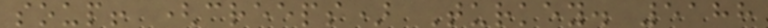soup! (creeps) Turkey. 5188
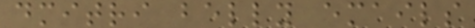dmitri belly emails
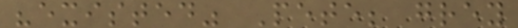"existed" Pete; grey
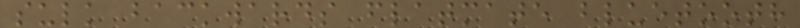sulk backwards flatmate bluetooth
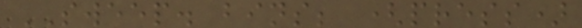SWEEP. bins; (press)
